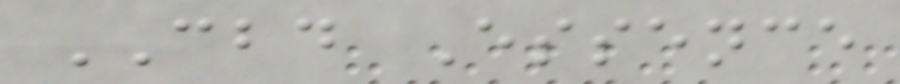CBD Essence
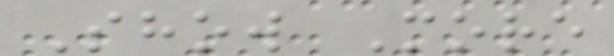Show More
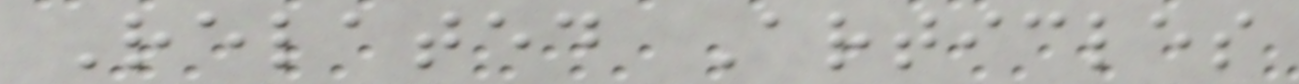Related Articles
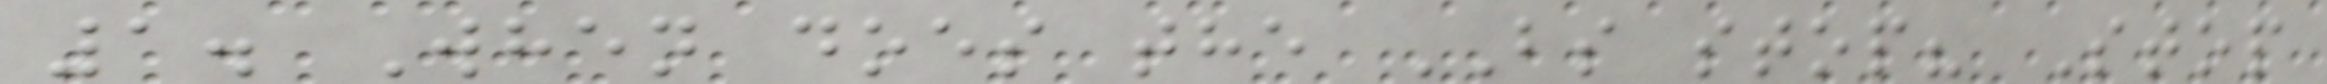1. When does the BS stop? Stop
